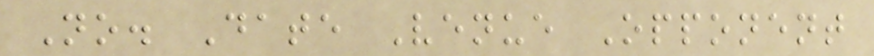No. Date Venue Opponent
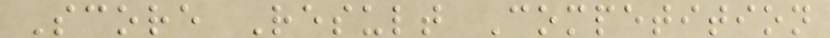Score Result Competition
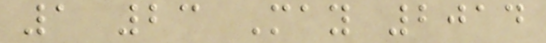1 23 May 2014
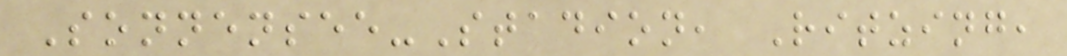Sonnensee-Stadion, Ritzing,
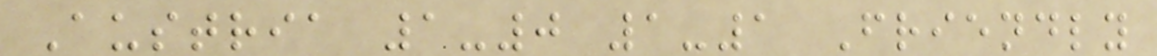Austria 1-0 1-1 Friendly
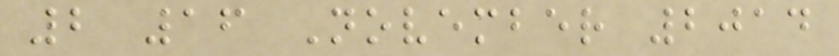2 16 November 2014
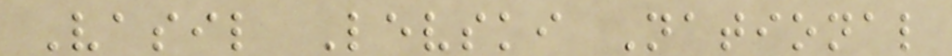Vasil Levski National
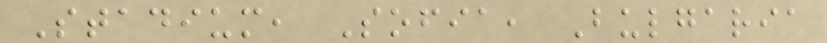Stadium, Sofia, Bulgaria
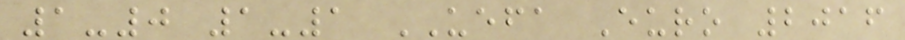1-0 1-1 UEFA Euro 2016
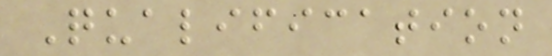Qualification
